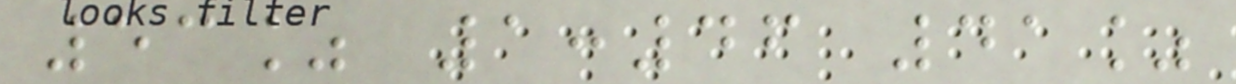53% 1:46 41%
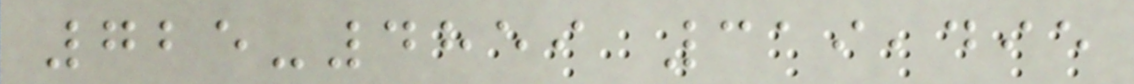725-4859 319,495
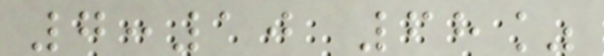7:10 68%
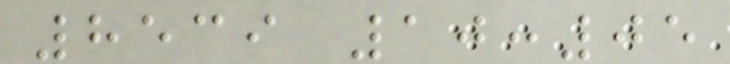8539 10:05
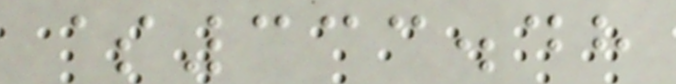$333.48
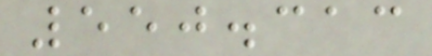550.313
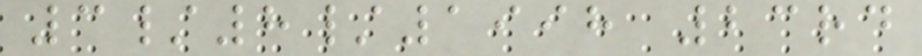3/8/1998 23rd
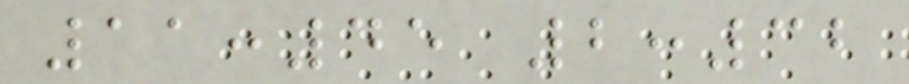11:45 2:32
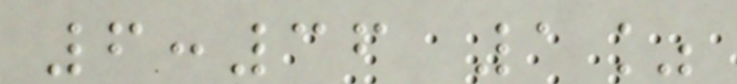6:36 1%
